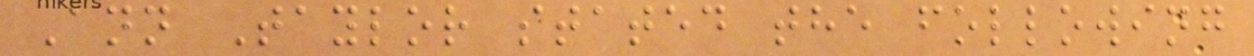Ann Taylor stated the following
